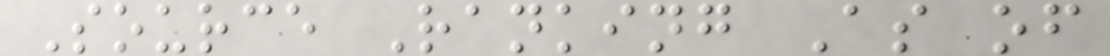Source Ranking As of
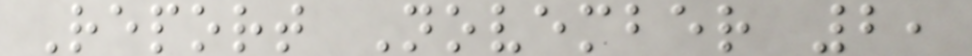Report November 2,
